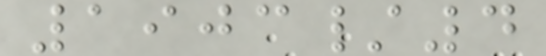1903/4
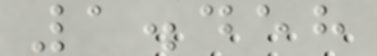1.458
